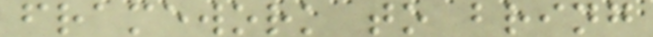framework to bring
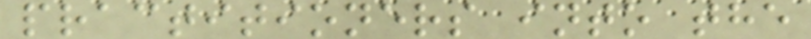practitioners into the
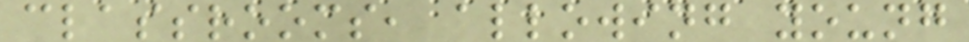classrooms, allowing young
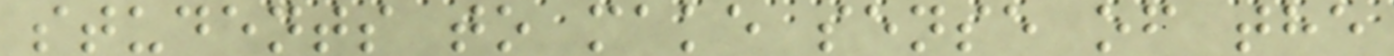students to make sense of the
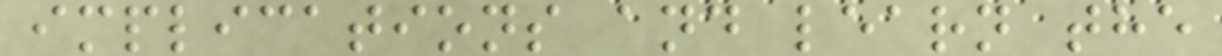implications and learn the
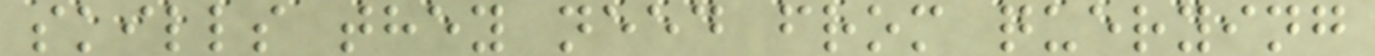skills they need from querying
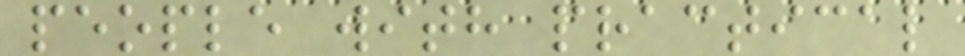people with practical
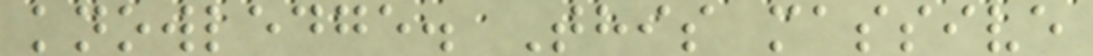knowledge. This massive
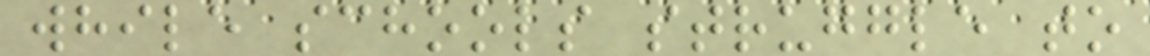while schools struggle to
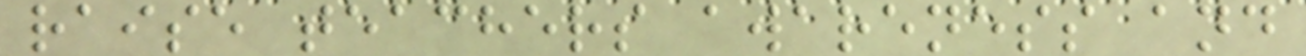raise teachers awareness and
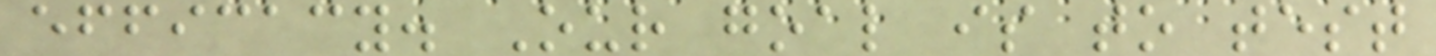efficacy. Our goal is to test
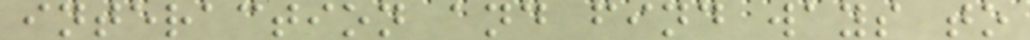interaction and find ways to
